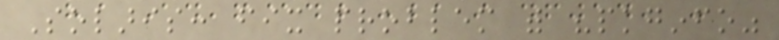Solaris: fix problem with "pkginfo"
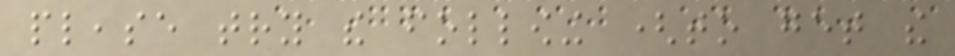please try the following (to get the
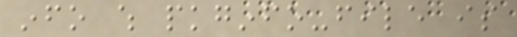info which pkginfo-file is
